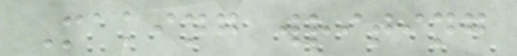Making writing
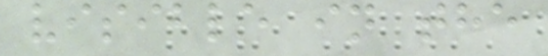visible in the
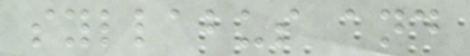syllabus and
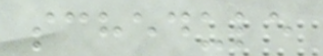schedule
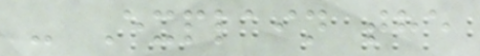- Explain the
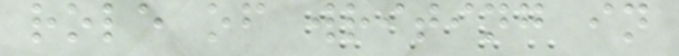role of writing in
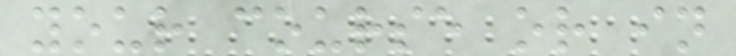your course or in
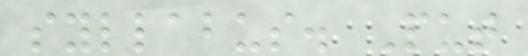syllabus. Put
